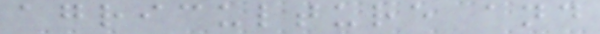agriculture and
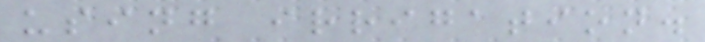using irrigation.
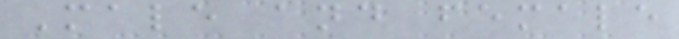Male and female
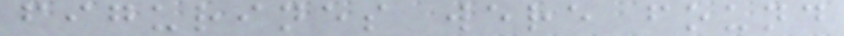figurines were found
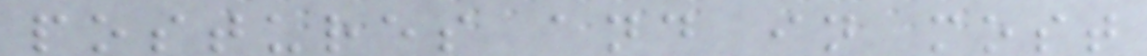postures and in most
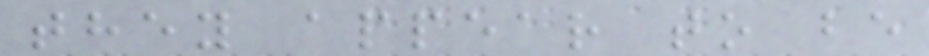they appear to be
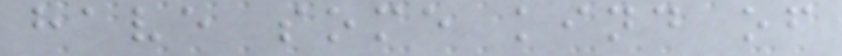have some kind of
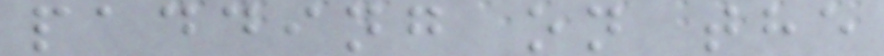padding on the
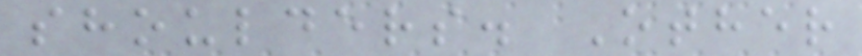shoulders. Other
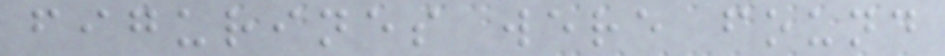figurines were found
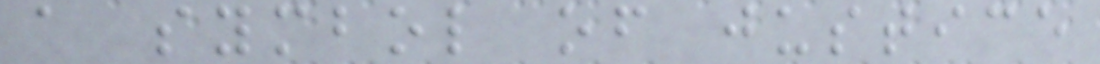a symbol of justice
